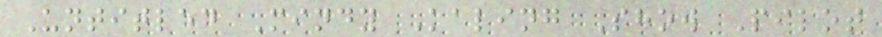Untitled Mindy Kaling Show Pilot
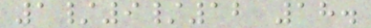1/9/12 18.
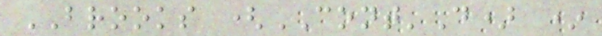BROOKS (CONT'D) *
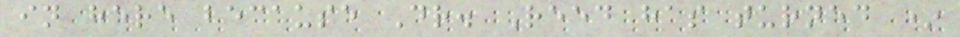in here because Dr. Reed has turned *
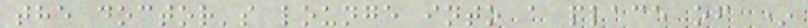the doctor's lounge into a place of *
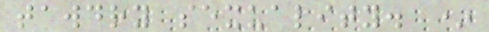tawdry sexuality. *
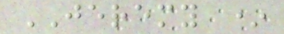JEREMY *
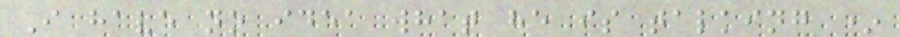I have no idea what he is talking *
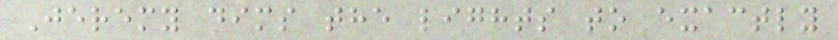Jeremy dims the lights to exactly
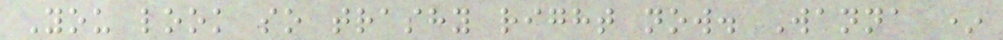You look so trashy right now. Wanna *
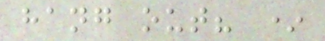hang out? *
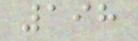198
